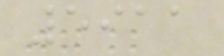5911
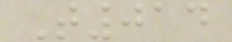T014
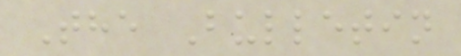The Bulletin
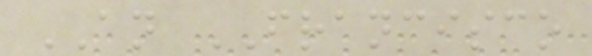AN FRANCISCO
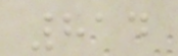814
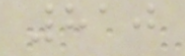810
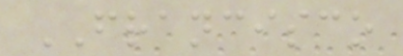FRANCISCO
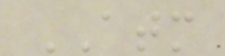ATM
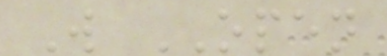W OPEN
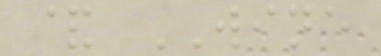& WINE
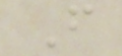F
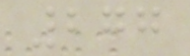277
